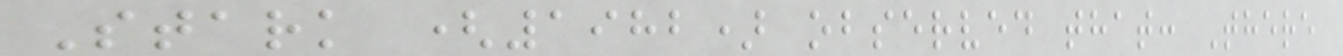Stark (1982) observed that: There
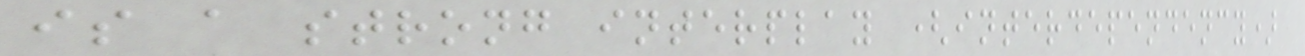is a strong interplay (interdependency)
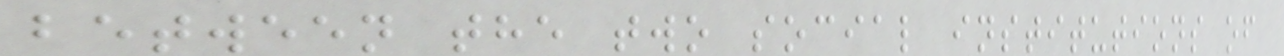between the two social institutions of
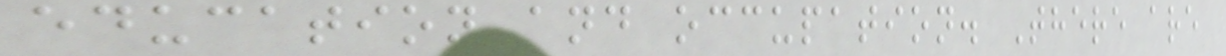education and occupation. There are
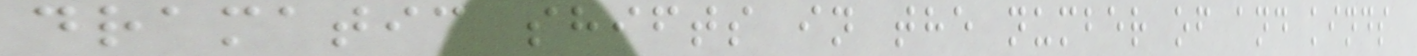dramatic shifts in the number of and kinds
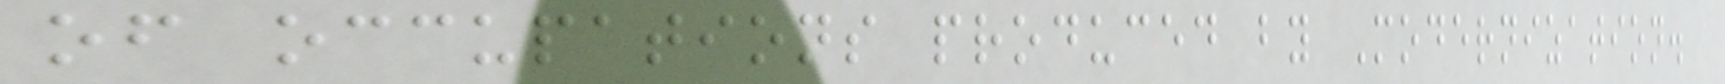of occupations produced by Modernization.
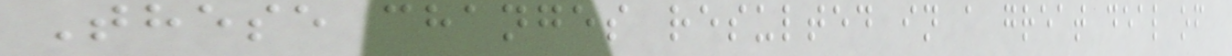These changes resulted in a great deal of
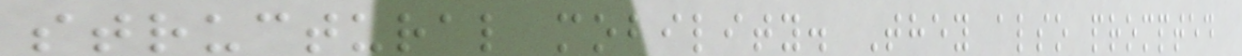structural mobility. They also prompted
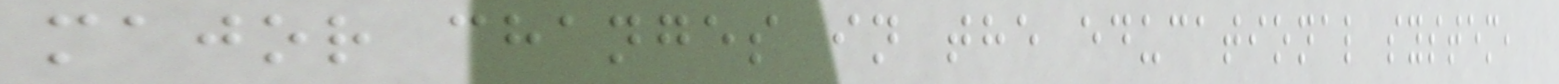major changes in the educational system,
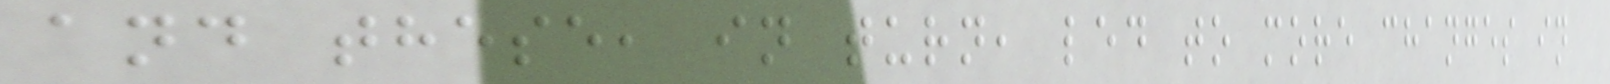and these, in turn, led to more changes in
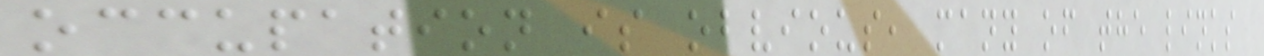occupation is obvious, many of the links
